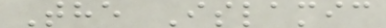The Islamic
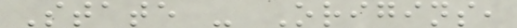State - Origins,
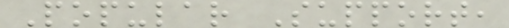Popular Support,
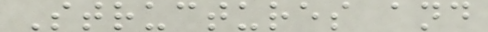Structures and
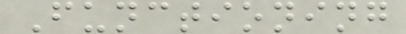Functioning
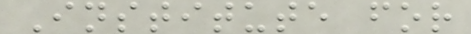Institute for
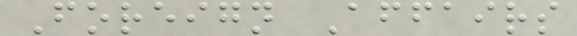Foreign Affairs
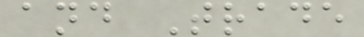and Trade
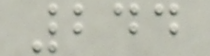244
